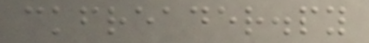ckfreader.py
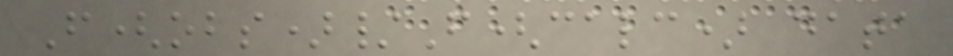F(obs)/F(calc) data
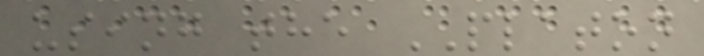using the PLATON
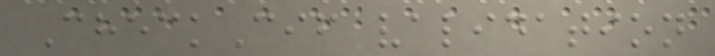CheckCif validation
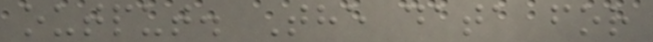output. The data for
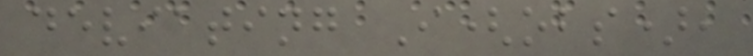deviating I(obs),
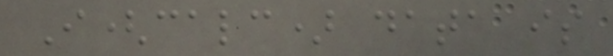I(calc) data is
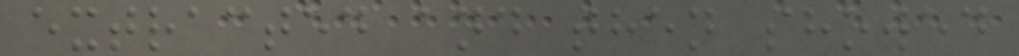extracted and then showed
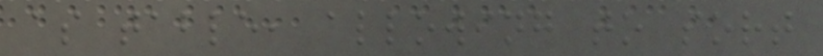as table, allowing to sort
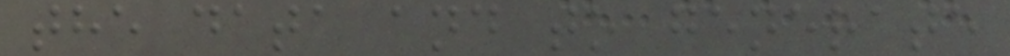the data and to generate
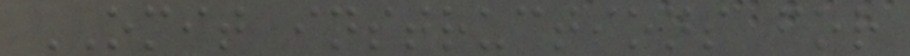OMIT instructions for
